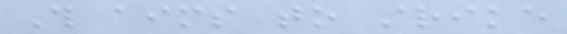This aims to strike
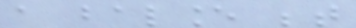a balance between
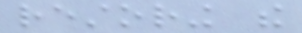restoring the
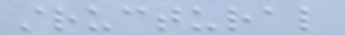structural
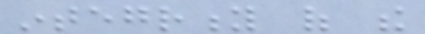integrity of the
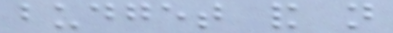budget and not
